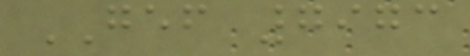GEF 7973
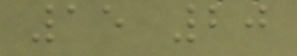15 20
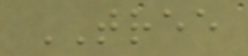TREE
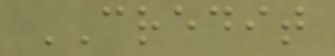CREDIT
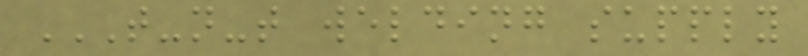T-N-T WELDING SUPPLY
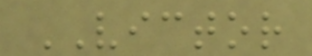VICTOR
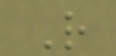R
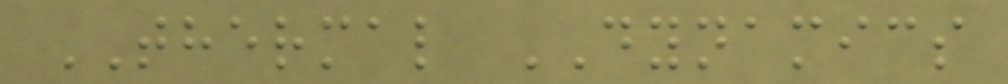THERMAL DYNAMICS
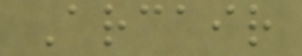Arcair
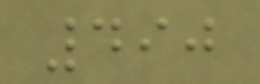490
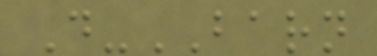D-BARN
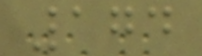174
